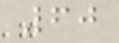60
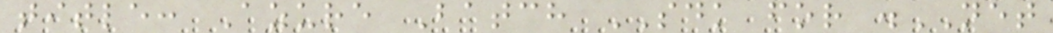title: Azure Batch SDK for .NET
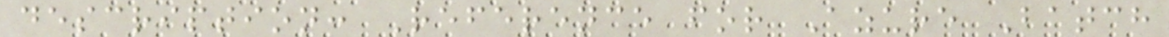description: Reference for Azure Batch
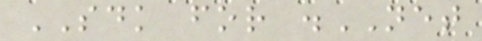SDK for .NET
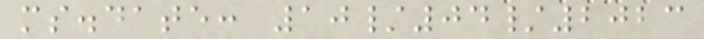ms.date: 10/04/2023
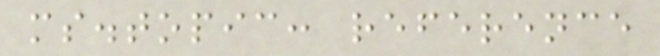ms.topic: reference
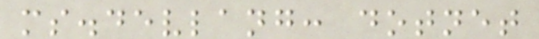ms.devlang: dotnet
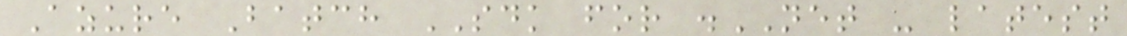Azure Batch SDK for .NET - latest
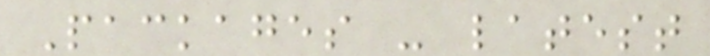Packages - latest
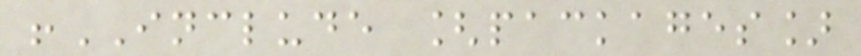!INCLUDE [packages]
